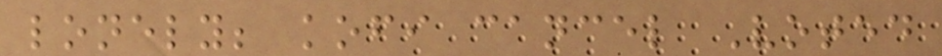lonely; kofi cancel Voted
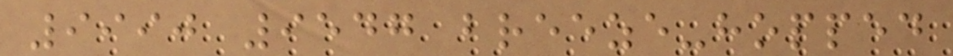9990 9547 breeze-hopped
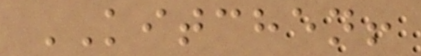KITCHEN!
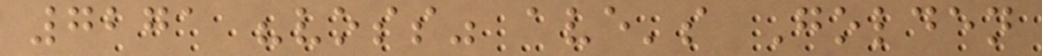7271 "voss" ave's Golden
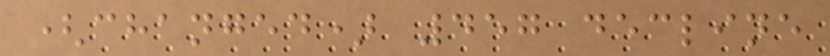(changed) 457 decline
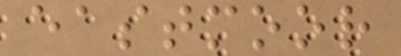eastmoor
